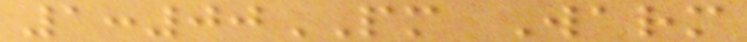1:00PM Warm
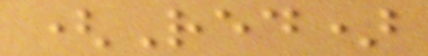(Red)
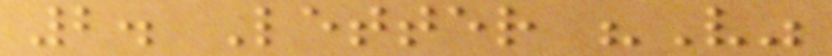2. Letter "V"
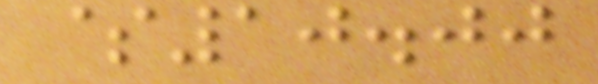$10.00
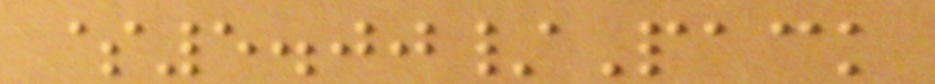$5.00/Pack
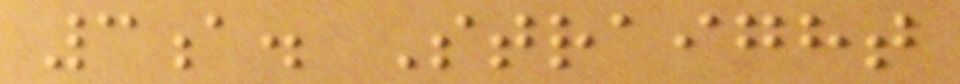3a. Straight
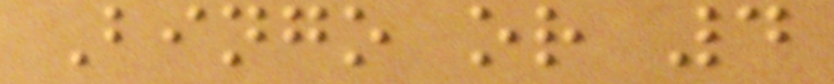Bingo or 4
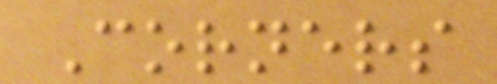Corners
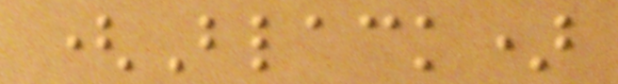(Black)
